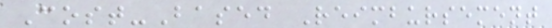Cost-Based Reimbursement
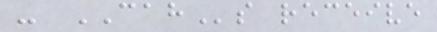- CAHs receive
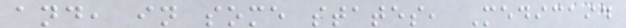and, in some states, Medicaid
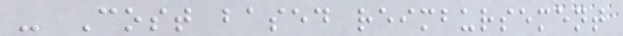- Cost based reimbursement
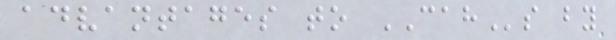advantages to CAHs by
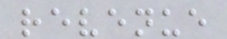revenue
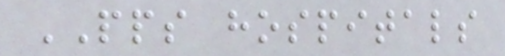PPS hospitals
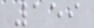159
